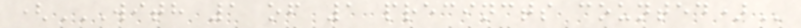(WITH 1 OF 1 PRECINCTS COUNTED)
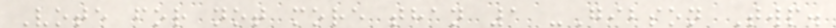Vote for not more than 1 -Gibson Twp.
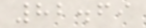82.69
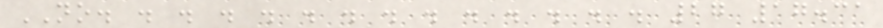NO. . . . . . . . . . . . . . 27 17.31
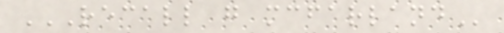RECALL G MCFARLAND
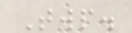Twp.
